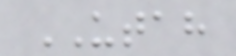UTAH
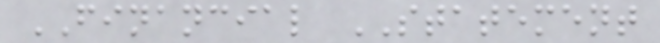FINANCIAL STATEMENT
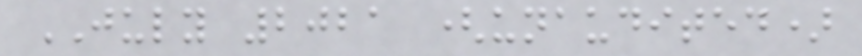JULY 2021 (unaudited)
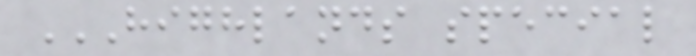HIGHLANDS SPECIAL
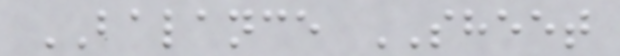BALANCE SHEET
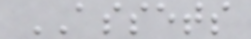ASSETS
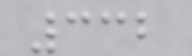332
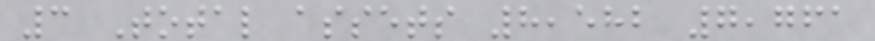3 Total assets 8,582 7,761
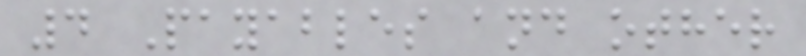4 Payables and other
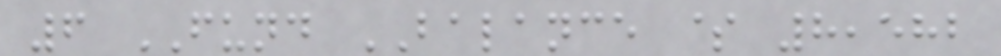6 FUND BALANCE $ 8,582
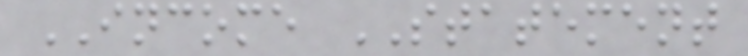INCOME STATEMENT
